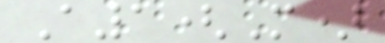A1(M)
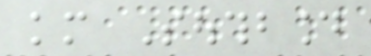km Southbound
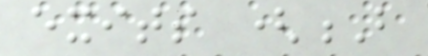exits (B
